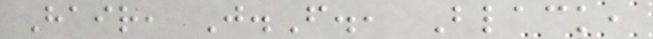Hair, J.F., Black,
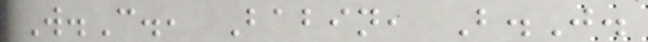W.C., Babin, B.J.
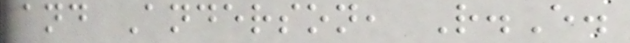and Anderson, R.E.
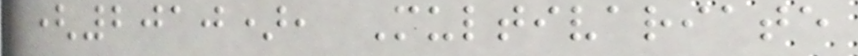(2010), Multivariate
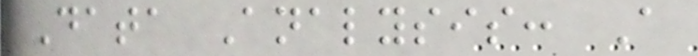Data Analysis: A
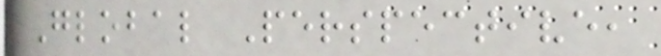Global Perspective,
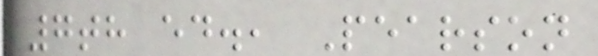7th ed., Pearson
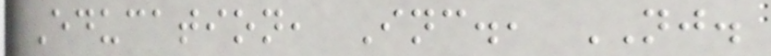Education, Inc., NJ.
